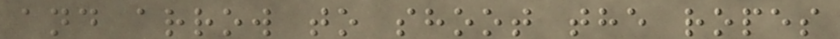and arrow to shoot the ropes
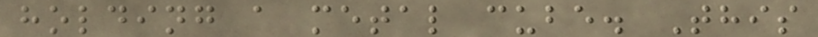holding a metal cube. This
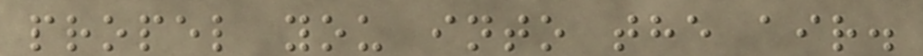propel you into the air.
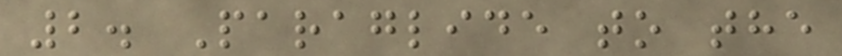2. Paraglide to the
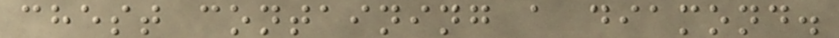chest containing a diamond.
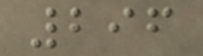296
